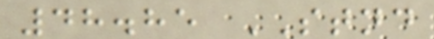48.85 STND
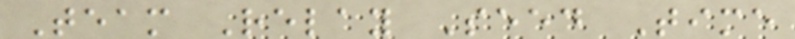Team Relay Seed Time
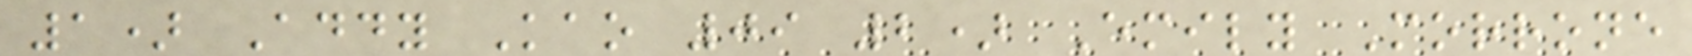1) Addy Kao 09 2) Emily Morrone
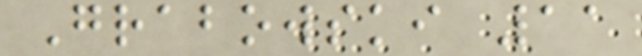Grabowski 11
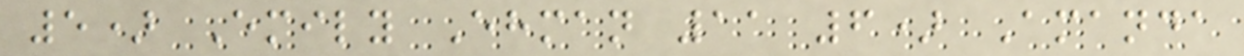5) Emily Ehman 11 6) Amanda
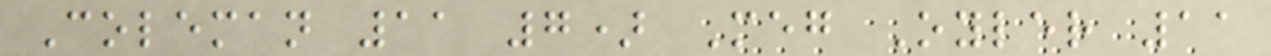Coleman 11 7) Meg Oyler 11
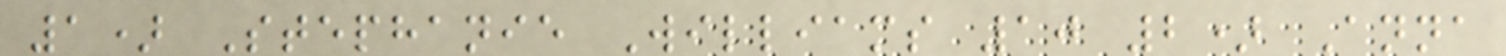1) Stephanie Williams 10 2) Anna
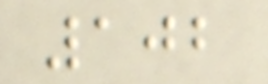102
